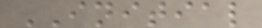INITIAL
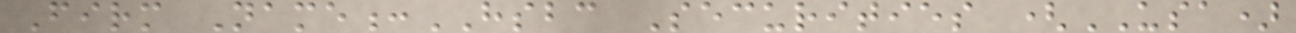Firm Name:HSBC Securities (USA)
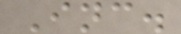Inc.
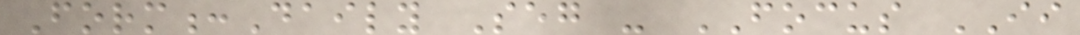Form:Daily Seg - FOCUS II
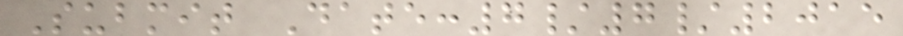Submit Date:7/7/2015
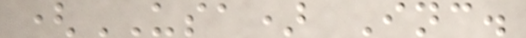(USA) Inc.
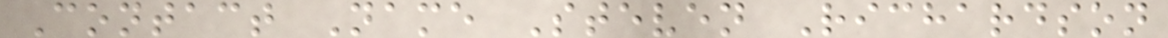Contact Name Steven Richardson
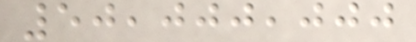50,000,000
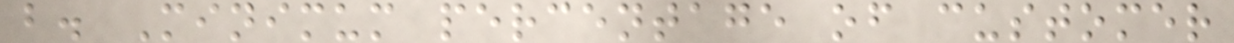b. Minimum percentage of customer
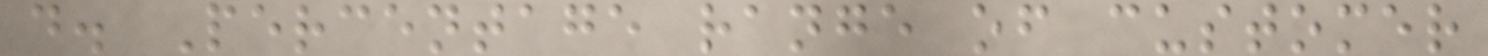d. Percentage range of customer
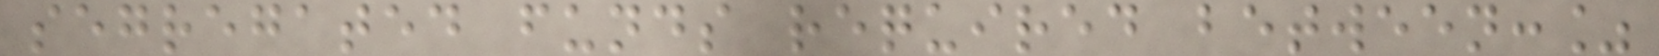segregated funds required between:%
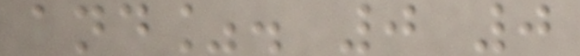and%. 0 0
